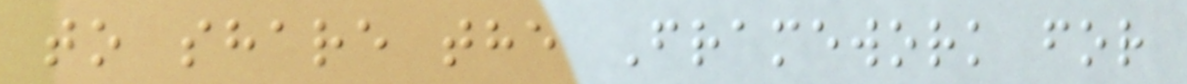to share the Framework for
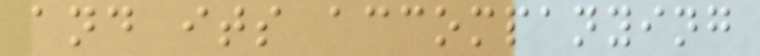and its accompanying
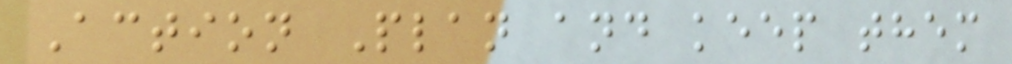Action Plan and keep them
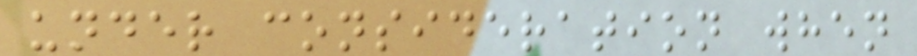under consideration when
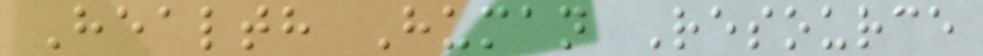Health Human Resource
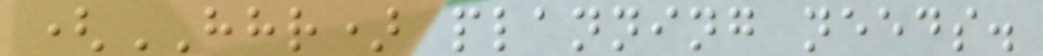(HHR) planning needs.
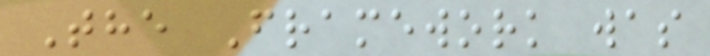The Framework was
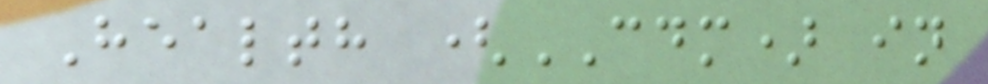Health (CDM) in
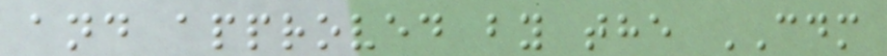and approved by the CDM
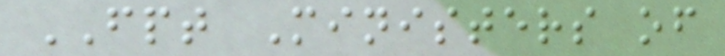FPT Ministers of
